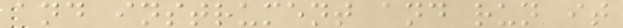and instrument and run it
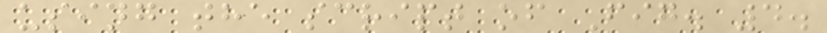using the script of Fig. 4.
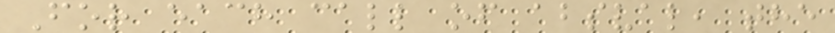For each call of absval, the
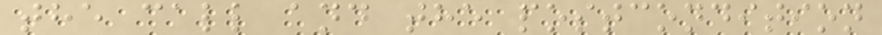the call and the postcondition
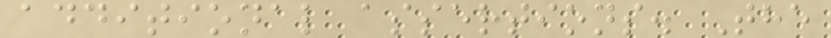additional assertions. The
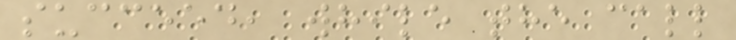succeed, while the call
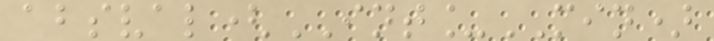absval(INT_MIN)
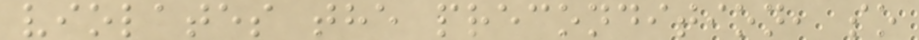violates the precondition, so
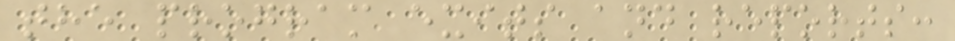the program exits and reports:
